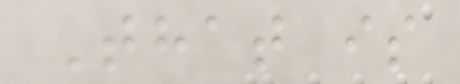That is
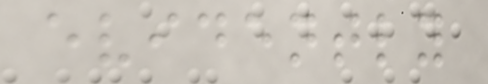evidently
